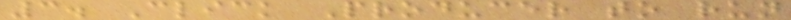3. Click Producer to run
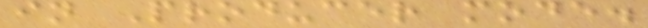in Producer mode.
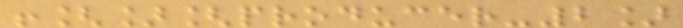![][producer-2]
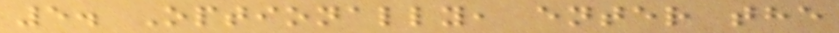5. Optionally, enter the
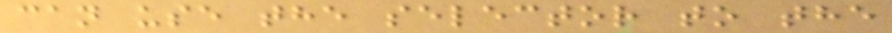can use the selector to the
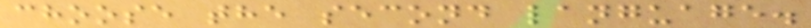choose the second language.
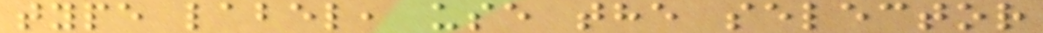type label, use the selector
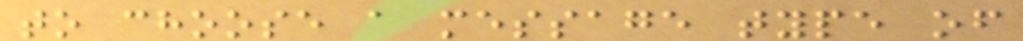to choose a message type of
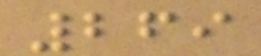269
